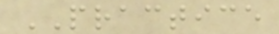PRACTICE
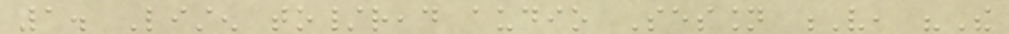1. Listen to/read audio Session V, "The
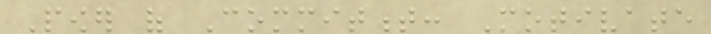Power of Commitment: Motivate
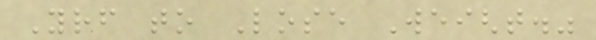Yourself to Lose Weight."
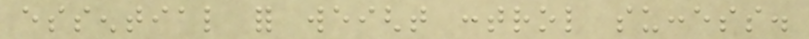essential for weight control success.
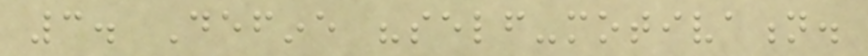3. Define "self-motivation.
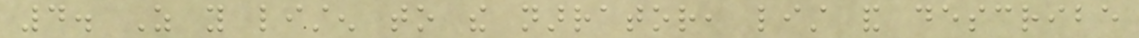4. As you listen to the narrator, list and describe
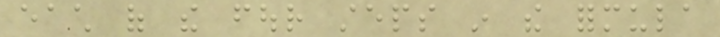each of the four steps in the formula
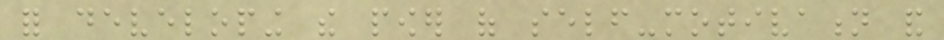for developing the power of self-motivation and
